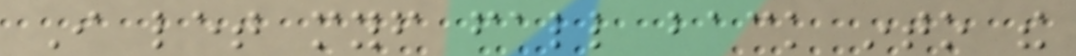I let myself fall back into the
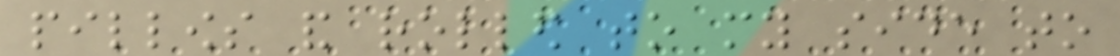pillows and rolled to my side to
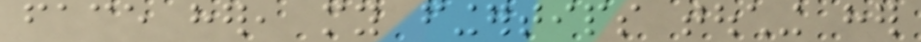face her, my fingertips touching her
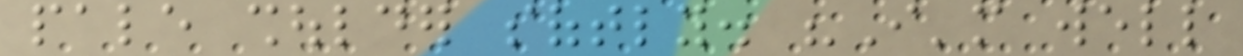pale shoulder softly. "I'm well
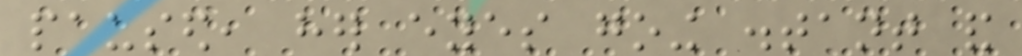paused, her eyes going distant and
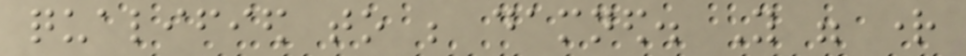qualified to be damned. You were right
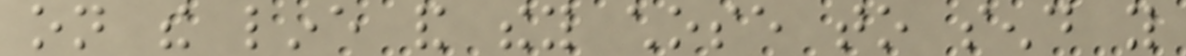on the line and they chose to send you
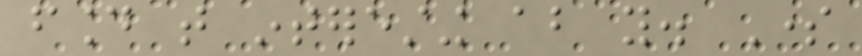found that interesting about you. Some
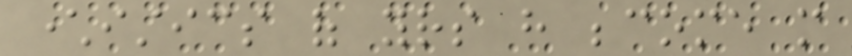characteristics of yours have become more
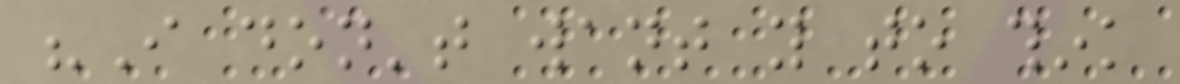"I don't want you to think
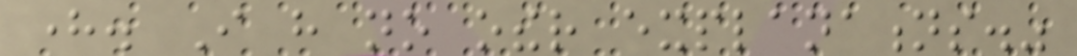here. I have no other explanations."
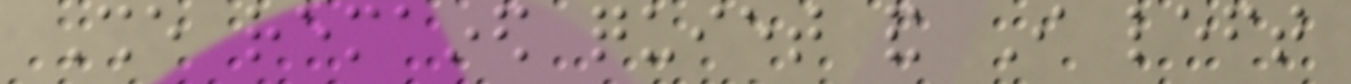She remained quiet and I left
